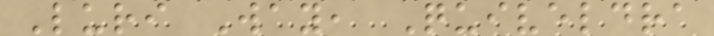Luri Way, Quiveldra
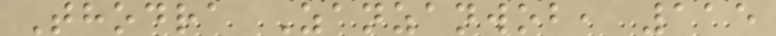Thodra Zanzanwob, 115
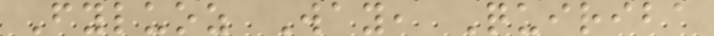Fyluoz Way, Quiriba
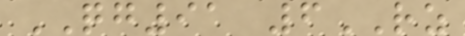QG91 6RZ
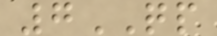7QP
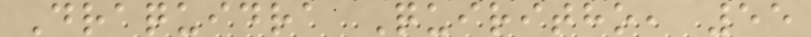Draquidra Quiritho, 55
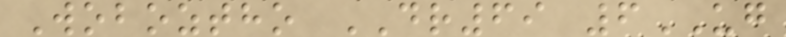Woboztho DR69 6UG
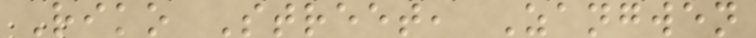Riko Street, Zangwen
